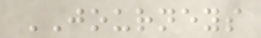JOURNEYS
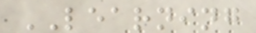LEARNING
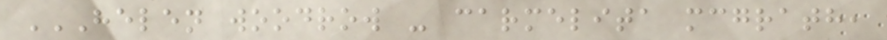HELEN WOODROW - CARMELITA MCGRATH,
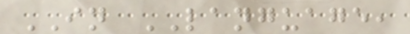IN LANGUAGE,
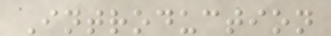Introduction
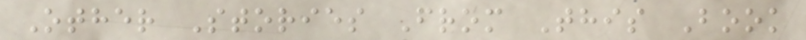Other Stories From This Book
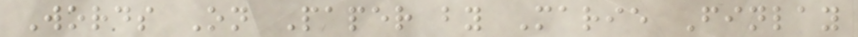Words On Paper by Marie Finlay
